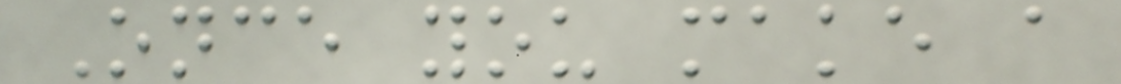Once you make a
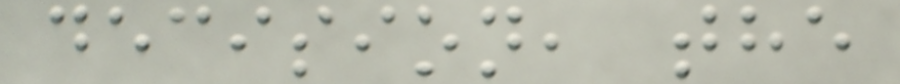decision, the
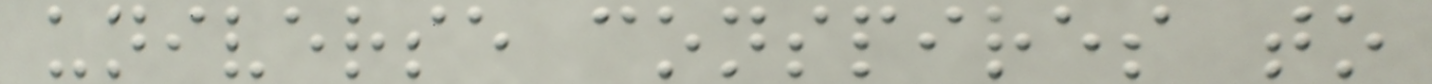universe conspires to
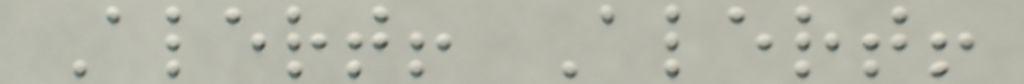Alert! Alert!
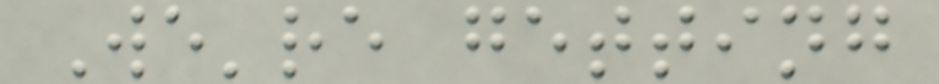We're getting
